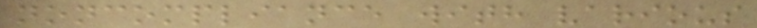noncompliance with various
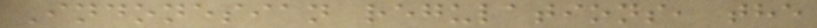Indonesian regulations, the
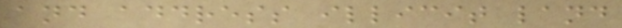and address illicit land
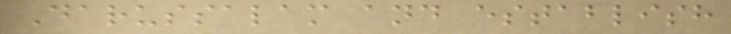Darussalam and establish
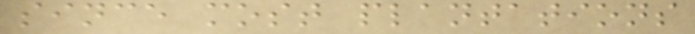since most plantations
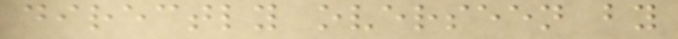directly overseen by
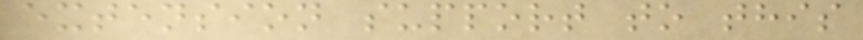extension support to this
